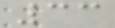33
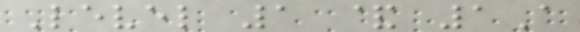Level 1 & 1A
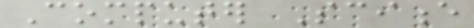Computer Science
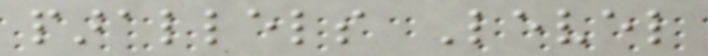parallels Level
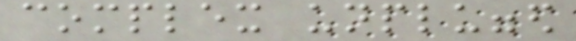complex unplugged
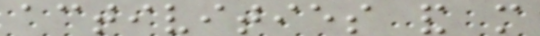activities and more
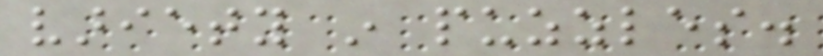variety in puzzles.
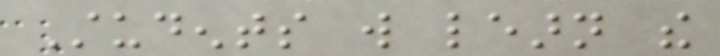Students will learn the
